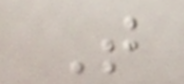That
